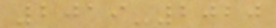2019-2020
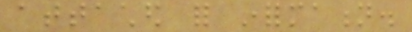attached for information.
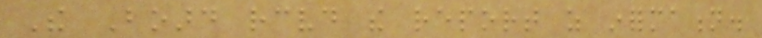The Board received the report as information.
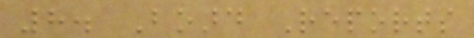8. Board Reports
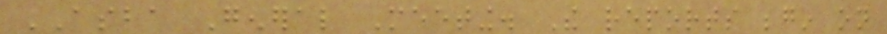ASBA General Meeting. The reports begin on
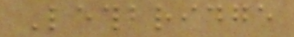Lethbridge
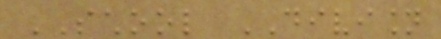SCHOOL DIVISION
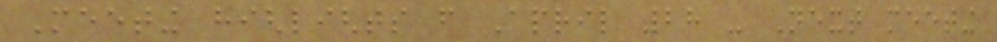Meeting highlights from April 28 - Next meeting
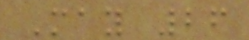May 26
